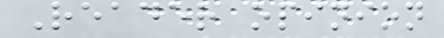Reader opinion
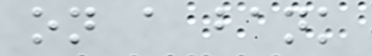on a bank
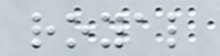royal
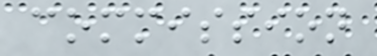commission
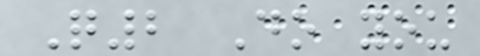Q2 Do you
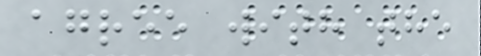agree with the
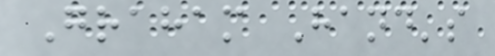Graham Hand's
